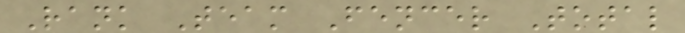Rank Team Fencer Total
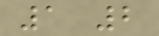1 2
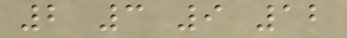2 3 9 12
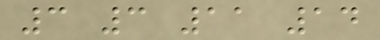3 3 11 14
